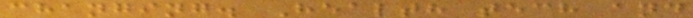changing. Health tech and
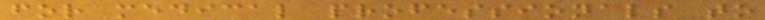for medical professionals to
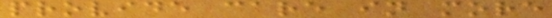provide care in more
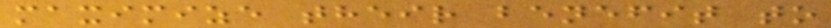maximize their benefit to
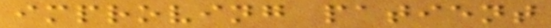improving patient
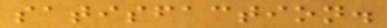satisfaction.
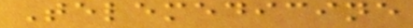Telemedicine
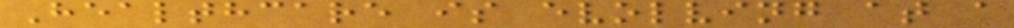Healthcare is evolving at a
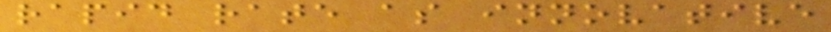rapid rate as innovative
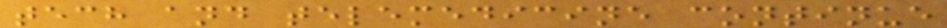tech and telemedicine continue
